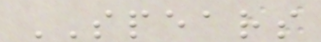SPEARS
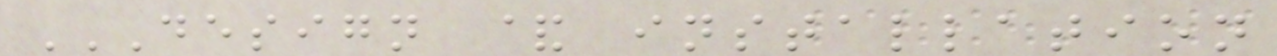DESIGN & INSTALLATION
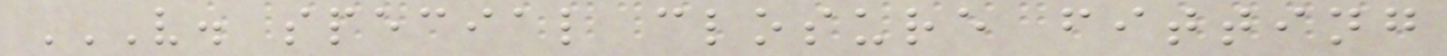V. SPECIAL CLOSURE FITTING
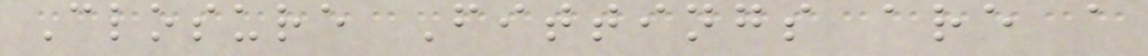Closure Fittings are a
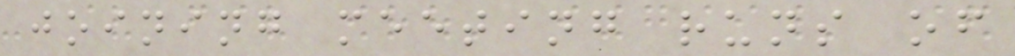joining meeting runs of
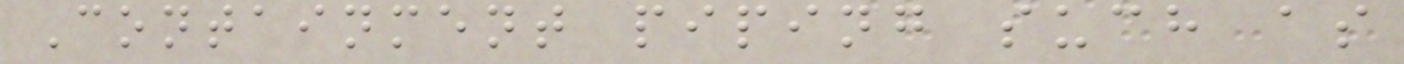Containment piping such as
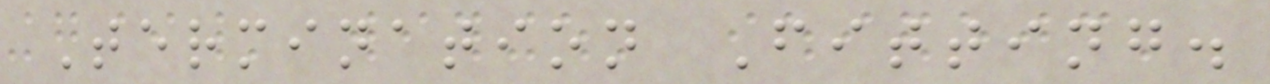Termination Fitting.
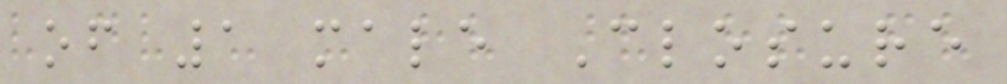of 1 male Closure
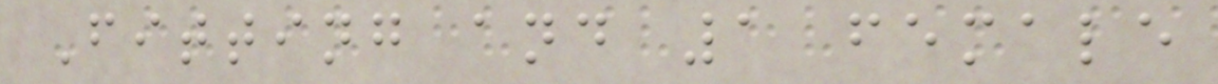Fitting and 1 female
